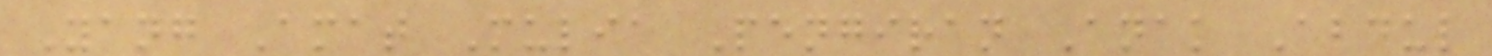Yang Amat Mulia Pengiran Anak Abdul
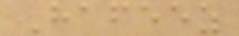Hafeez
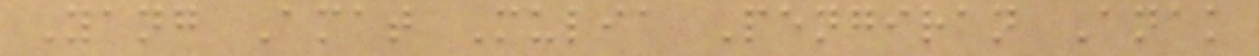Yang Amat Mulia Pengiran Anak
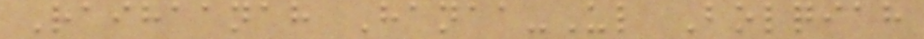Raihaanah Hanaa-Ul Bolqiah
